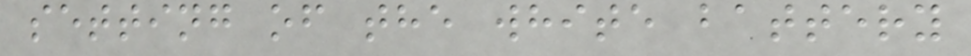setting of the white battery
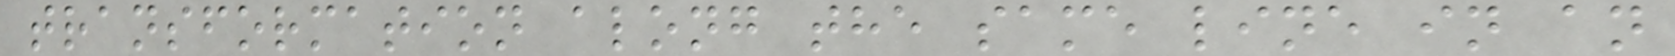transformation along the same line in an
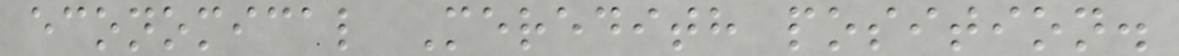economical Meredith position.
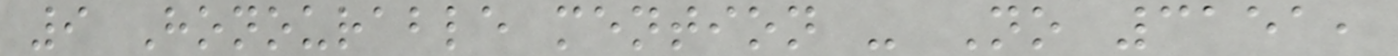9 Honourable mention - No 3151,
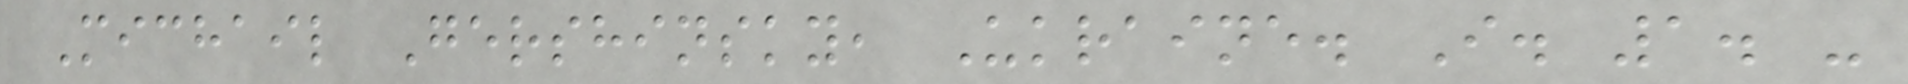Michail Gershinsky, Ukraine. I. 1. -
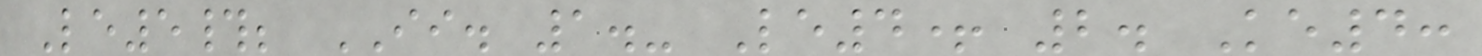Le5#; II. 1.- Le4+ 2. Ke4:
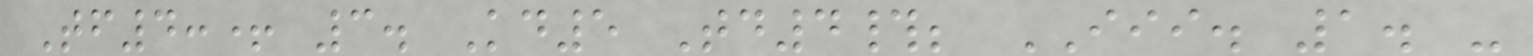Tf4:+ 3. Kd5 Td4#; III. 1. -
